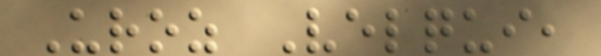Uroz Velqui,
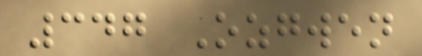347 Ozgwen
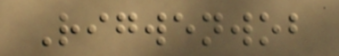Rigwenwob
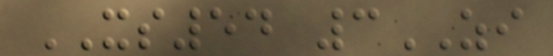XS54 3ZI
